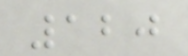120
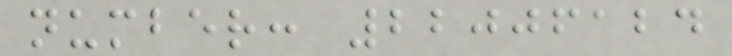number: 22006124
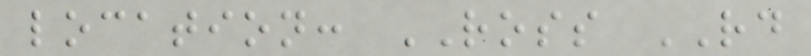location: ROSS RD
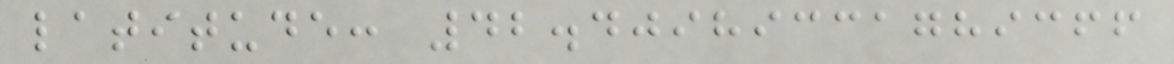latitude: 42.40989331789366
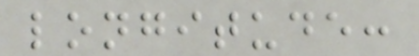longitude:
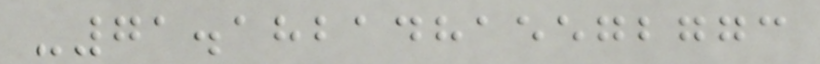-71.18214815572773
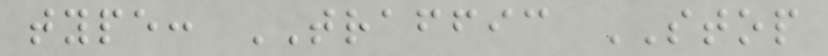type: TRAFFIC STOP
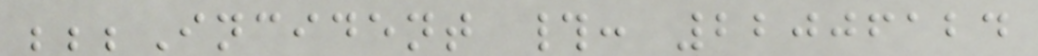;;;Incident #: 22006124
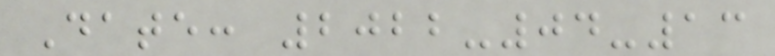Date: 2022-04-13
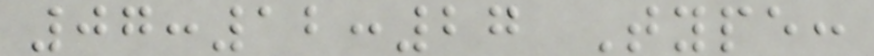07:12:27 Type:
